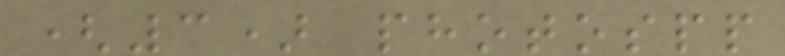(3) photospp
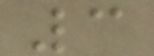3
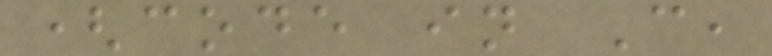(code in C,
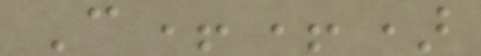C++)
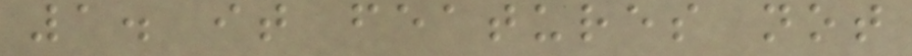1. it features not
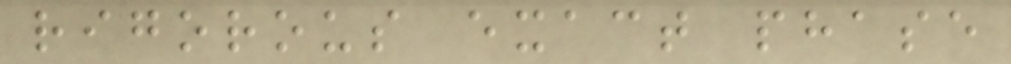rigorous exact phase
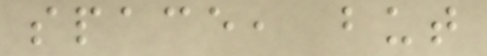space, but
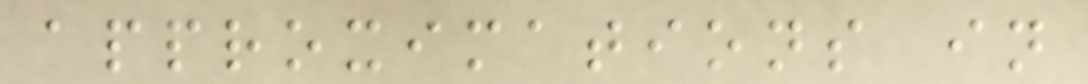approximations in
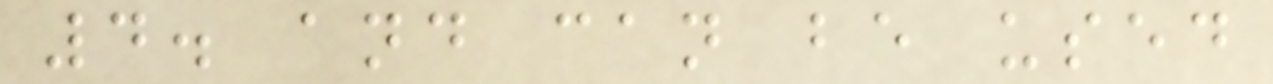4. and can be used
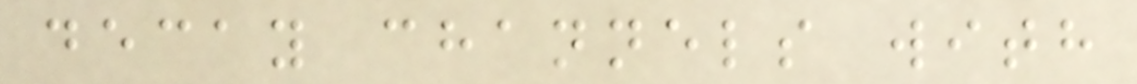decay channels with
